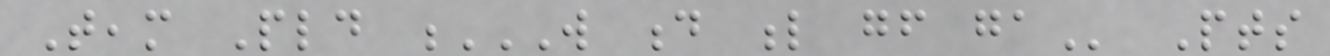Team Pld W D L GF GA Pts
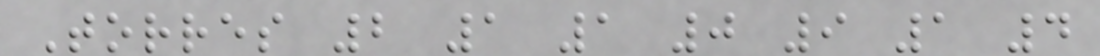Torres 2 1 1 0 9 1 4
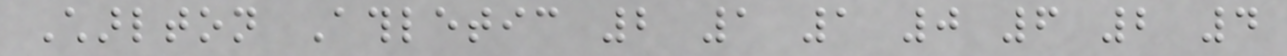Charlton Athletic 2 1 1 0 6 2 4
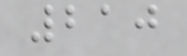210
